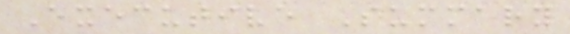Executive Summary
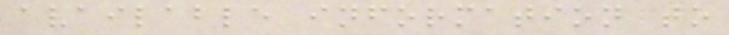available information to
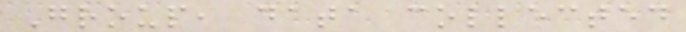Group, data collected
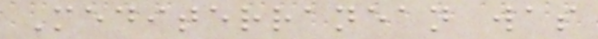Mediterranean was
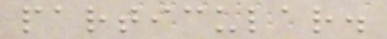particular.
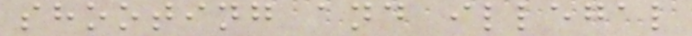shooting and illegal
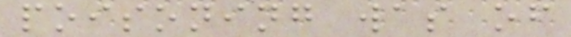poisoning was of
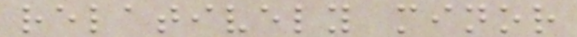relatively minor
